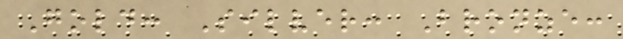Gold: Silver: Bronze:
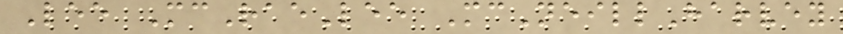Lee McRaeLee McNeillHarvey
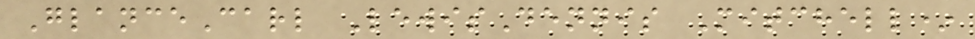GlanceCarl LewisDennis Mitchell*
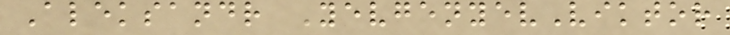Aleksandr YevgenyevViktor
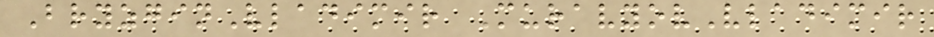BryzginVladimir MuravyovVladimir
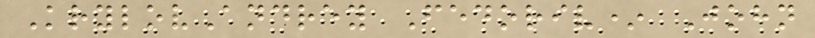KrylovAndrey Fedoriv* John
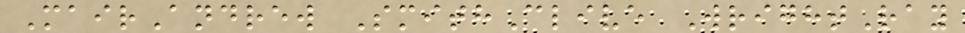MairAndrew SmithClive WrightRay
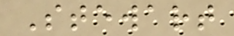Stewart
